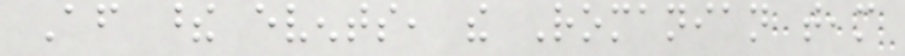After these events, the Romanian team
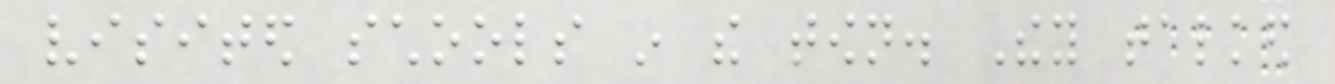visited schools in the town. They talked
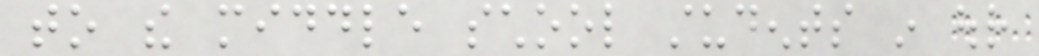to the middle school students in our
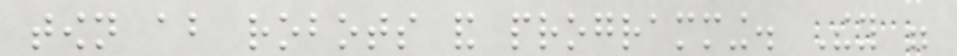town about robots and programming. They were
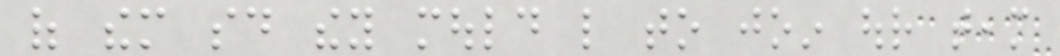of them said they mould like to join our team
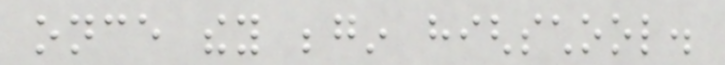once they begin highschool.
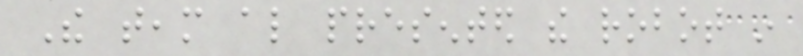The team also presented the robot in
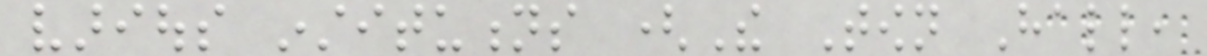various institutions (The Town Hall,
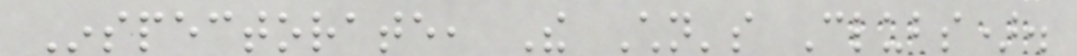Inspectorate, The Children's Clubs).
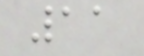11
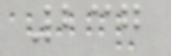237
